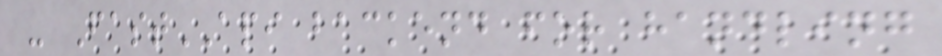- FastAPI backend for handling
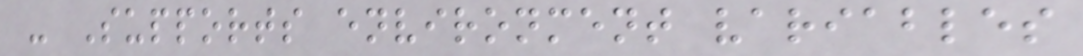- Supports environment variables
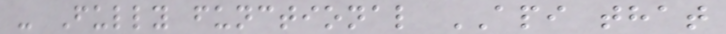- Fully functional API that
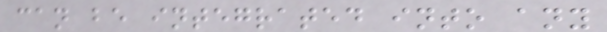can be integrated into any
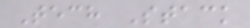Tech Stack
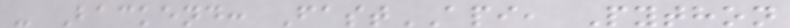- Backend: FastAPI, Python
